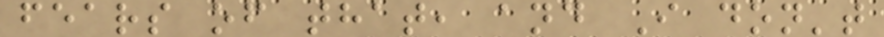fears of that, and I don't
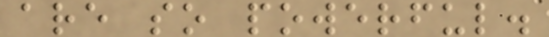are so powerful.
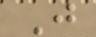J
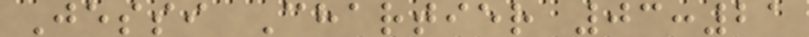Jessi Chartier 03:21
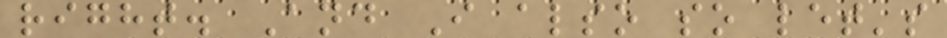right. And I also so let's
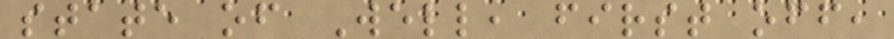state of Well, first off,
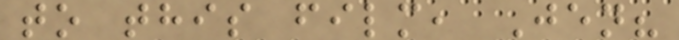to this film, Jen?
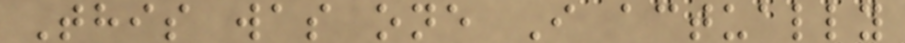This was one I actually
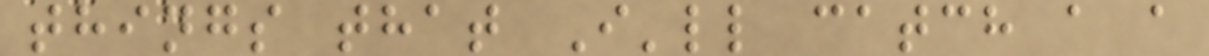things that I'll catch a a
